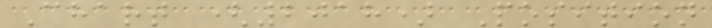Chart (2018) Position
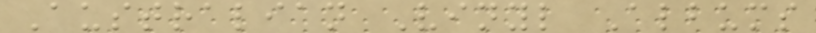Australian Vinyl Albums
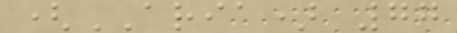(ARIA) 77
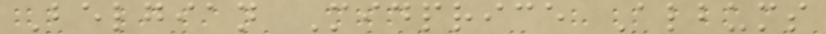Belgian Midprice Albums
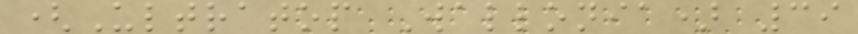(Ultratop Wallonia) 39
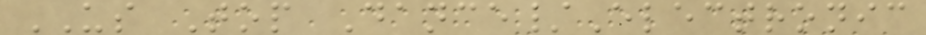US Top Dance/Electronic
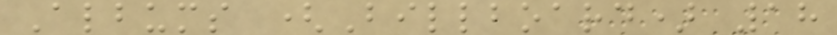Albums (Billboard) 18
